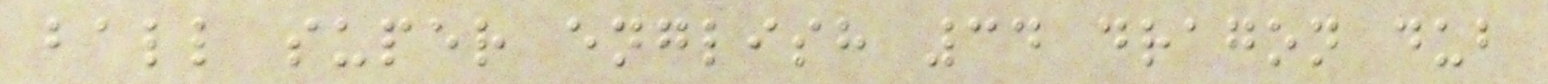ball super english 34 dragon dub
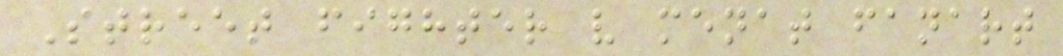Street fighter v menat fanart
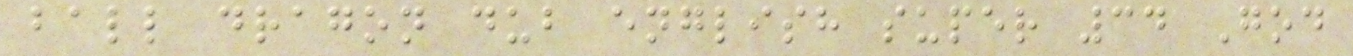ball dragon dub english super 34 God
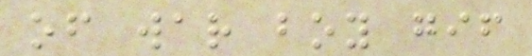of war boy gif
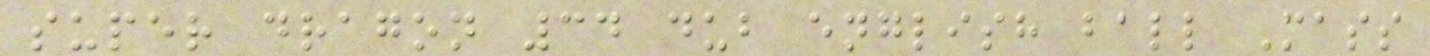super dragon 34 dub english ball Mass
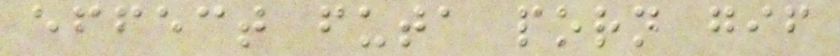effect futa porn gif
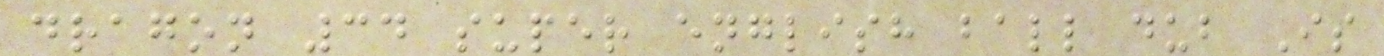dragon 34 super english ball dub Is
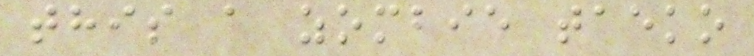this a zombie taeko
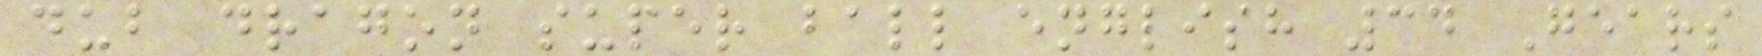dub dragon super ball english 34 Gears
